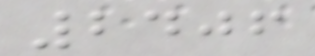2406
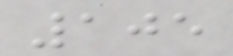105
